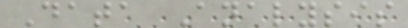Data Analysis
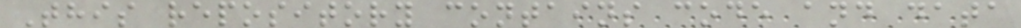This repository contains code and data
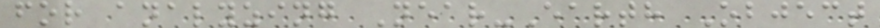for analyzing Near-Earth Object
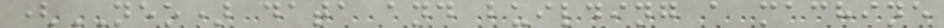(NEO) data and building a machine
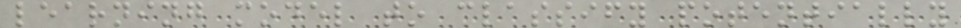learning model to classify potentially
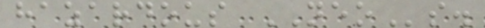hazardous NEOs.
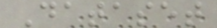Dataset
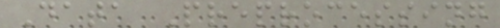Data Preprocessing
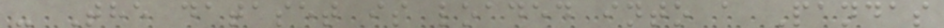- The dataset is loaded into a Pandas
